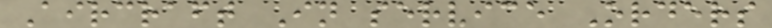Aircraft In service Orders
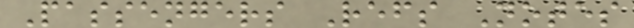Passengers Refs Notes
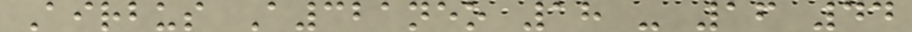Airbus A321neo 18 - 16 44
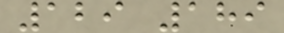129 189
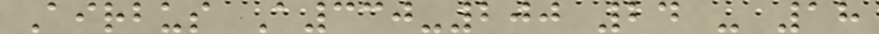Airbus A330-200 24 - 18
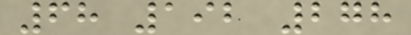68 192 278
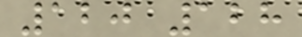120 128
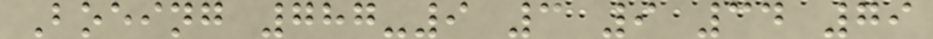Boeing 787-9 3 9 34 79
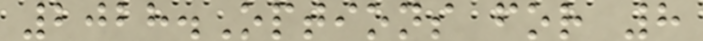2028.Options for 8
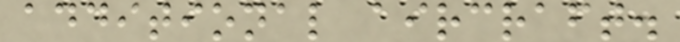additional aircraft.
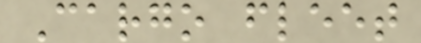Cargo fleet
